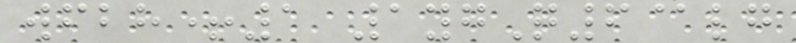wfbh+1 1ygQ6@lg
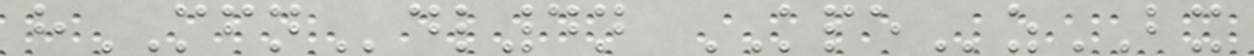hMFNdl4n KPEzBX
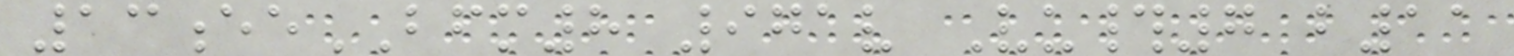13eeBFM8 971v Vu#7 b11
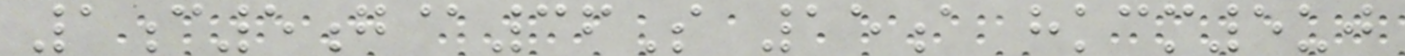1c5g@36S 15a hkcm5uj
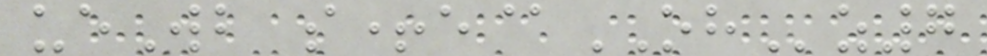ueWb s+e@OHz7
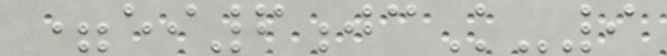=ei6jcK-9
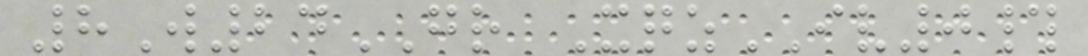8W24GR XqzIV0#
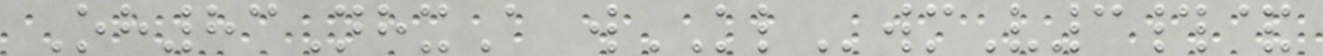Oh83NhxA wKLwmV3#&
